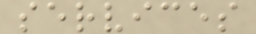services
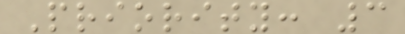Priority: 3
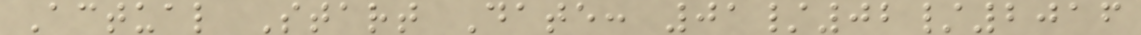Actual Start Date: 01/02/2016
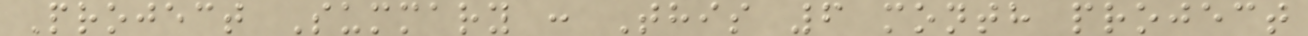Project Summary : This 6 month project
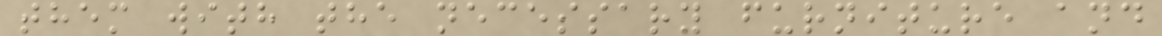them with the necessary furniture and
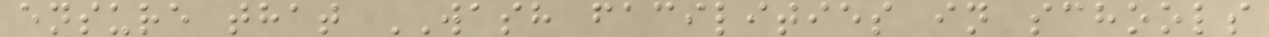ensure that WASH facilities in schools
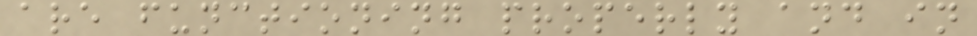are functioning properly and in
